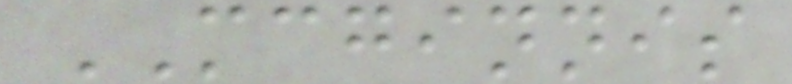MCGINNIS
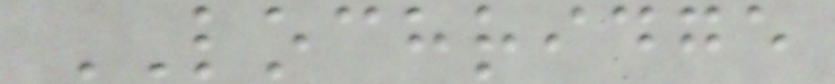LOCHRIDGE
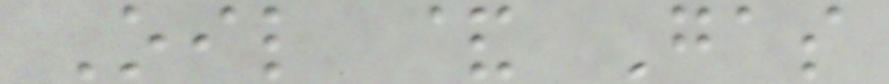Oil & Gas
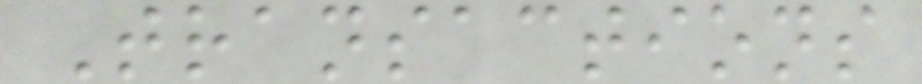Transactions
